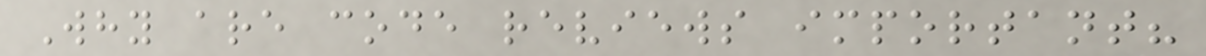Why are code reviews important?
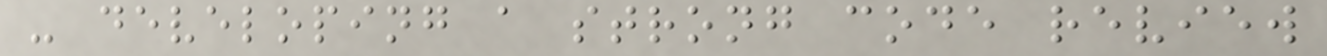- developing a strong code review
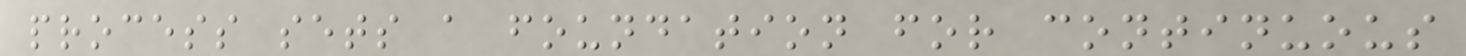process sets a foundation for continuous
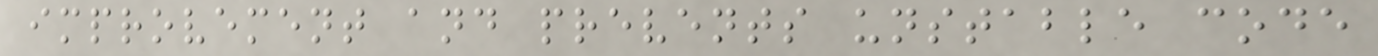improvement and prevents unstable code
